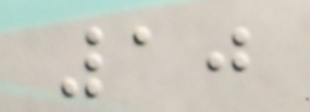10
